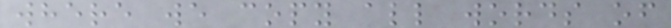where we copy all words of
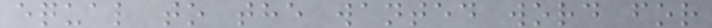equal to the wanted word for
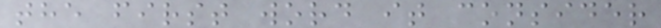the first word it consider
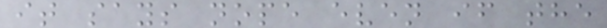it says nope even if the
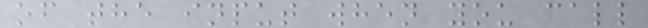of the input when you call
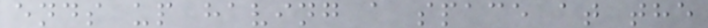ends up having a space at the
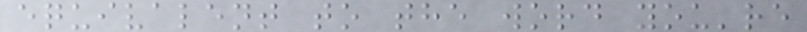equivalent to the word you're
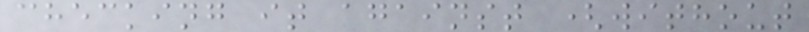checking it against (without
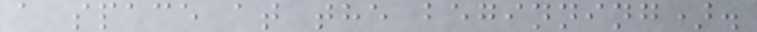a space at the beginning).
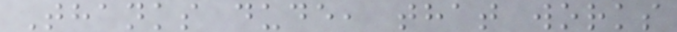Thanks dude, that works
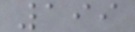199
